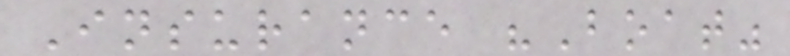Insurance "Boat"
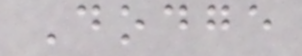Dodge
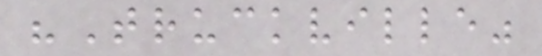"Truckville"
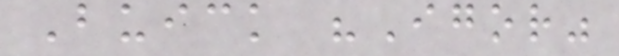Buick "Igor"
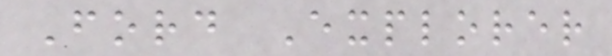Ford Explorer
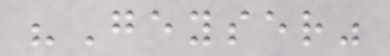"Geyser"
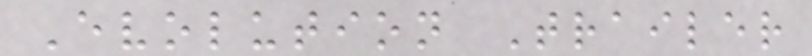Evolution Trailer
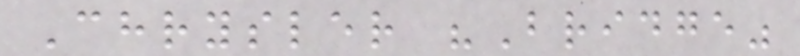Chrysler "Bridge"
